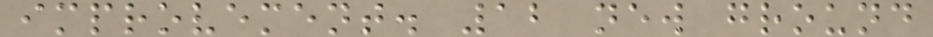improvement. 12 new ground
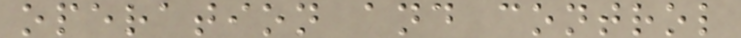operation and control
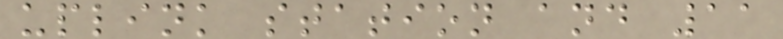uplink station and 11
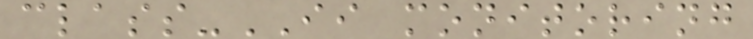class-II monitoring
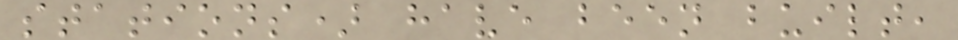stations) have been built,
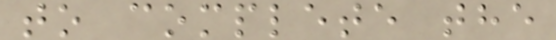to complete the
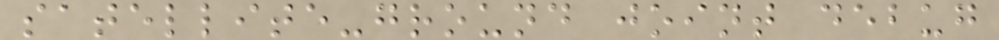satellite-ground joint debug
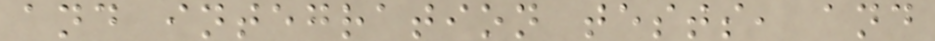and integration tests, and
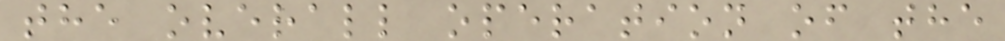the overall operation of the
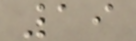19
